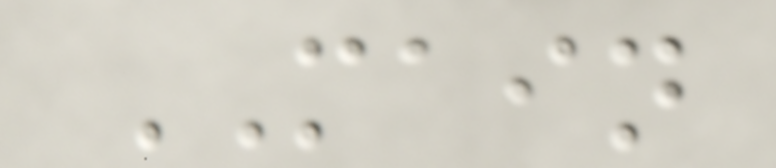MAIN
